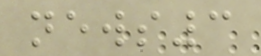news3
